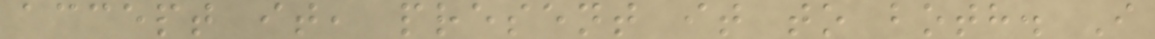accept it, present it to both. I
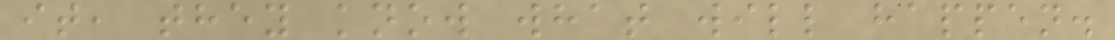it, they know what will happen.
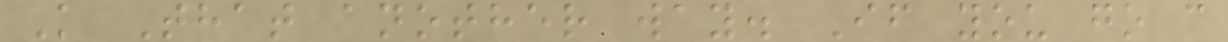K That another way. If you go c
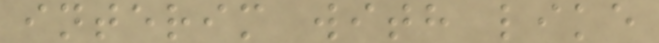interim with like
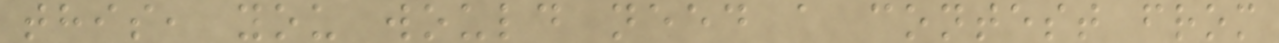this, you would need a contest from
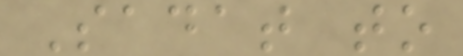Sadat to
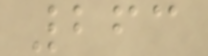263
